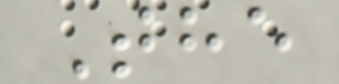The
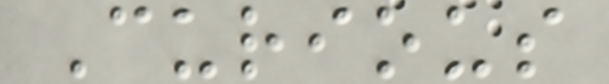Curious
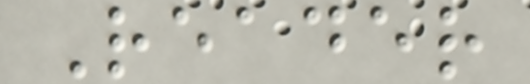Reader
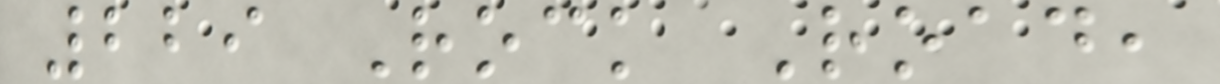229 Rock Road,
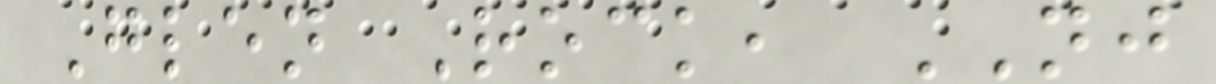Glen Rock, NJ
